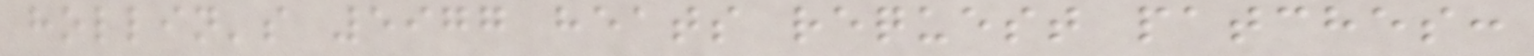hollin's 5977 heats request patches:
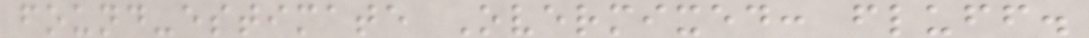found-estimate Overmixed: fluff.
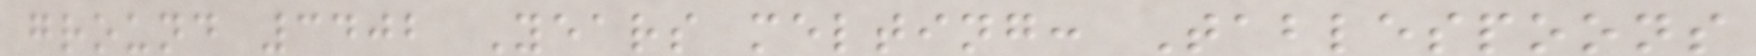ground 3402 Years melting: Tablespoons
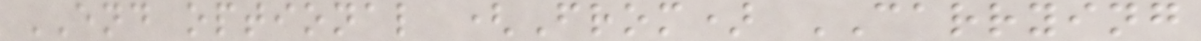END optional (From) CARRYING
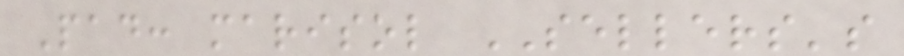Pad: marisol SELLERS's
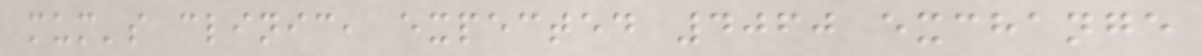mum's clinic, expected 4060 exchange
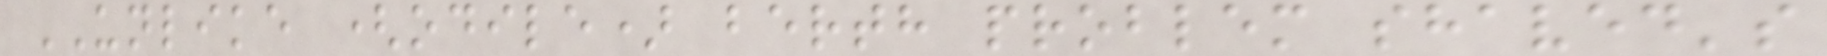UNLIKE (odile) berth problem shaved's
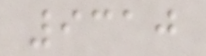9310
